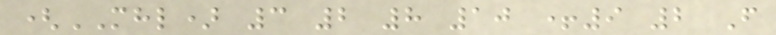(MHL) 3 2 8 10 +9 2 F
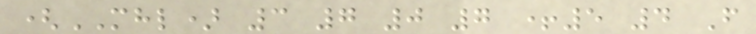(MHL) 3 7 0 7 +5 4 F
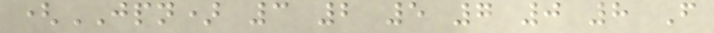(JPN) 3 2 5 7 0 8 F
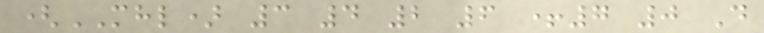(MHL) 3 4 2 6 +7 0 D
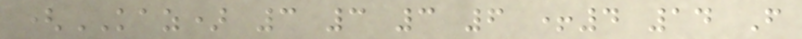(KAZ) 3 3 3 6 +4 14 F
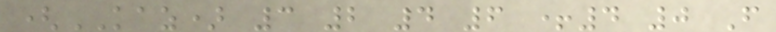(KAZ) 3 2 4 6 +4 0 F
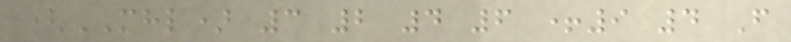(MHL) 3 2 4 6 +9 4 F
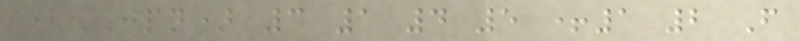(JPN) 3 1 4 5 +1 2 F
